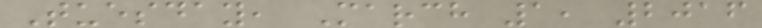Tuesday, March 1, 2016
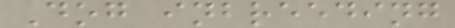Dog inbreeding
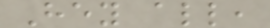Hey all,
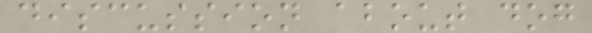discussion about dog
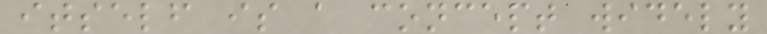itself is a concept widely
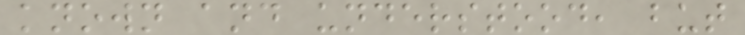known and understood, but
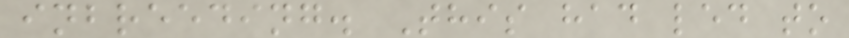inbreeding. This had led to
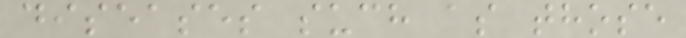diseases such as those
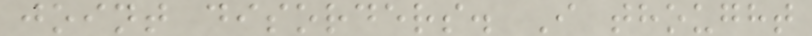joint disorders. I thought
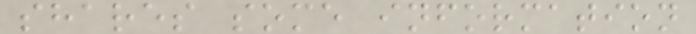shares some information
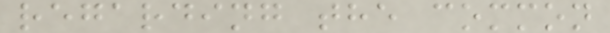regarding the common
